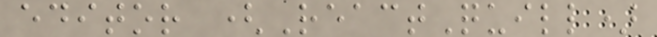editor (ReactQuill)
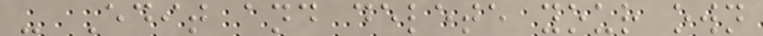- Edit and delete your own
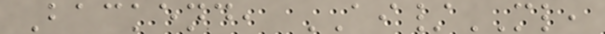Backend, AI/ML,
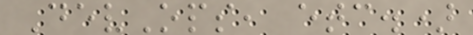DevOps, etc.)
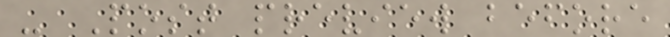- Post preview before
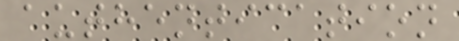authentication
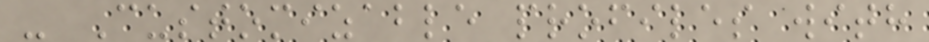- Customizable profiles with
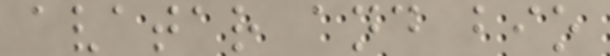avatar and bio
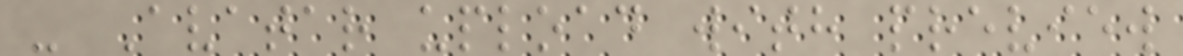- Avatar upload with preview
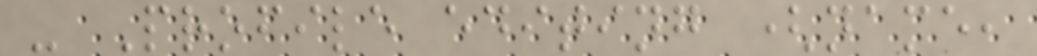- Profile editing (name,
